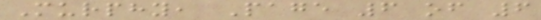Murphy, Page 6 of 6
